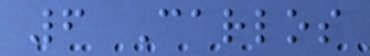6 Carlos
